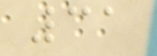31
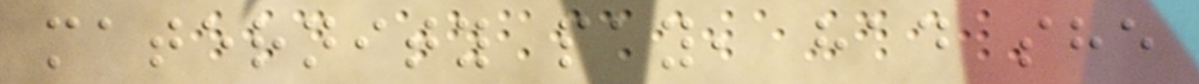maternity pay, had she
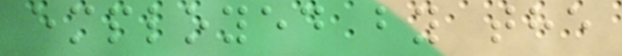employed by the
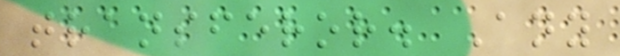transferor. Any
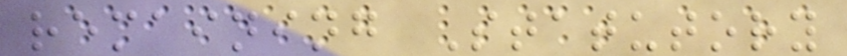remaining Statutory
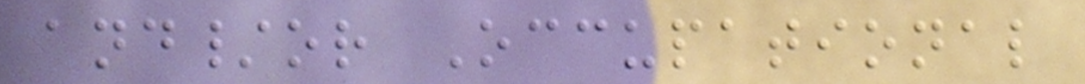and/or Occupational
